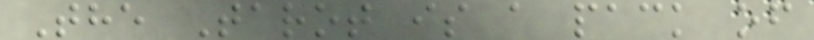The Tarot is a pack of
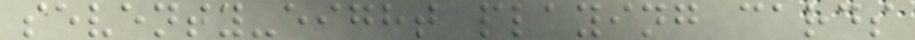seventy-eight playing cards
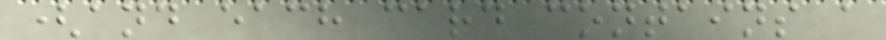(and each card contains a
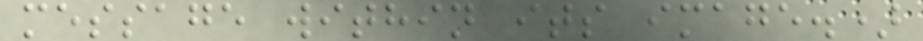message within its image.)
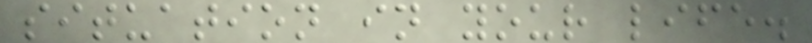situation in your life.
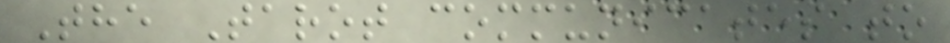The Tarot communicates to
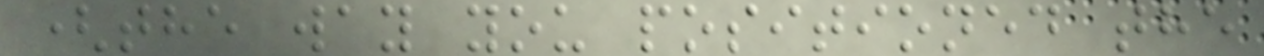(the way you positioned the
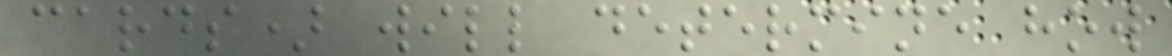cards) will determine how
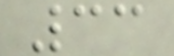33
